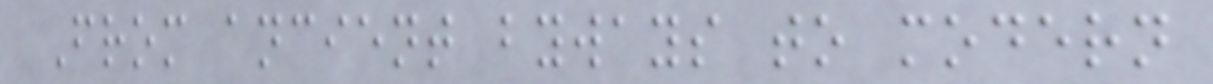From ancient byways to modern
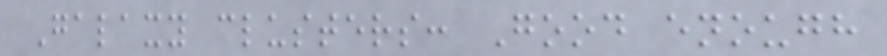Galaxy clusters: Good enough
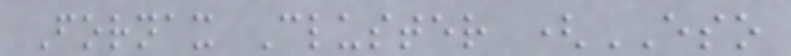Fornax Cluster (ESO
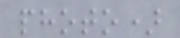photo)
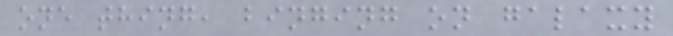one thing, binging on galaxy
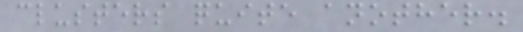clusters quite another.
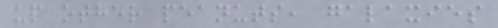up other peanuts, galaxies
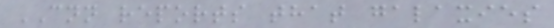CNN reports that galaxies
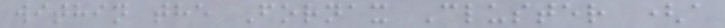within the Fornax Cluster (a
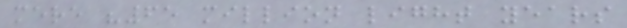mere "65 million light years
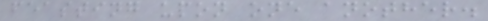feasting upon one another.
